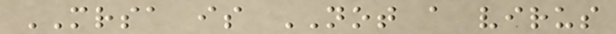MRSA is NOT a virus
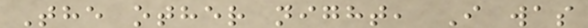The other night, I was
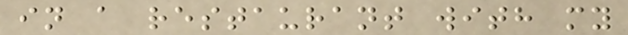in a restaurant with my
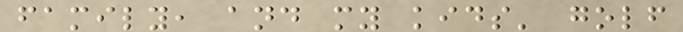family, and my kids' golf
